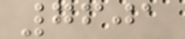7601
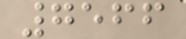7566
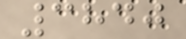3840
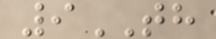9TH
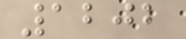1202
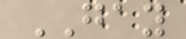GAY
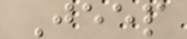Jeep
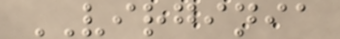VIRGINIA
